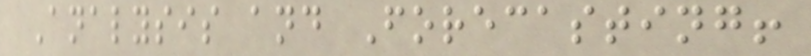Analysis and Forecasting!
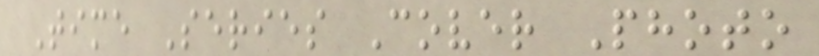Time Series Cover Photo
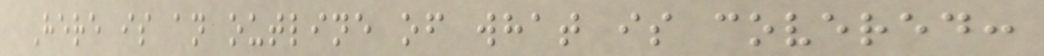Here is an outline of what is covered:
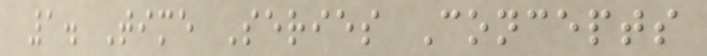1. Time Series Concepts
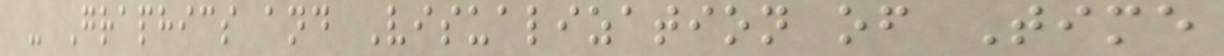- Graphics and Visualization of Time
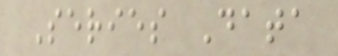Series Data
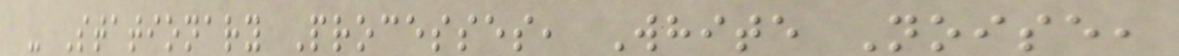- Stationary Processes, White Noise,
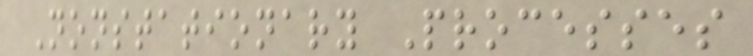Nonstationary Processes
